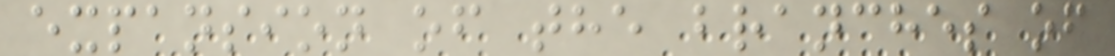expansion of the branches of
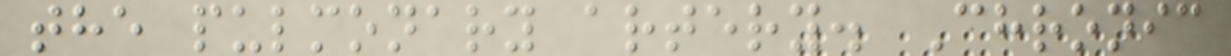the pulmonary artery. Chronic
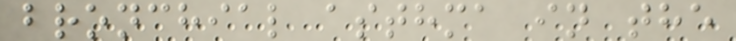bronchial asthma in the
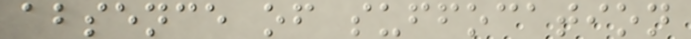absence of suffocation
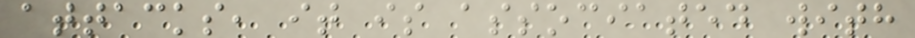attacks, it is associated with
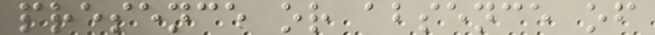presence or absence of
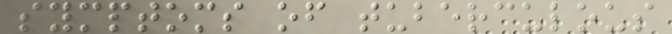symptoms of tuberculous
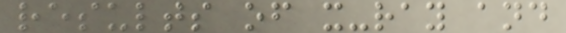results of x-ray and
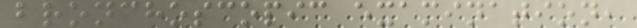bronchoscopic examination,
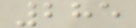285
